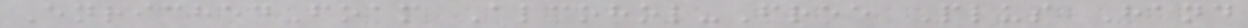EnrichedFoam Alcohol-Free Plus Hand
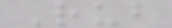Rub
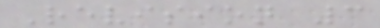Revision 3
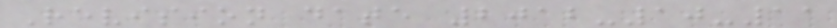Revision date 2012-10-11
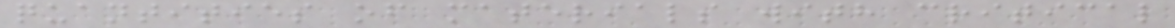quantities of materials with critical
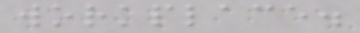workplace.
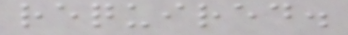required.
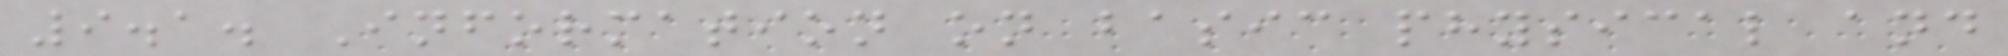9.1. Information on basic physical and
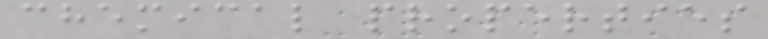chemical properties
